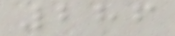286
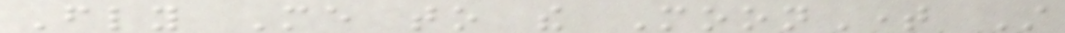Fly Me to the MoonTime Still
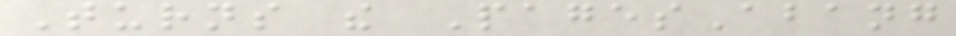Turns the PagesAbang
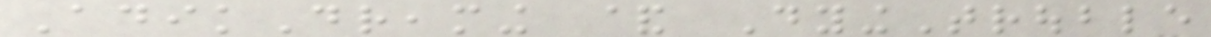AdikDreaming & DyingTrouble
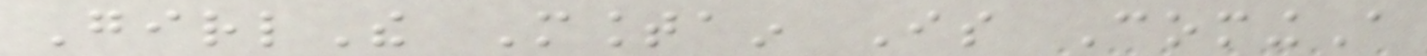GirlThe Mountain Is ComingA
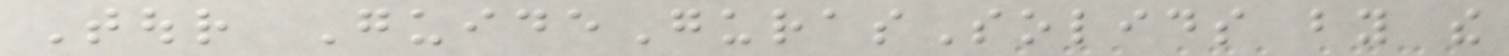Tour GuideGurasSolids by the
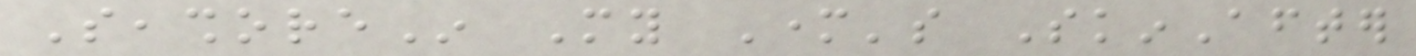SeashoreIn My Mother's SkinAfter
